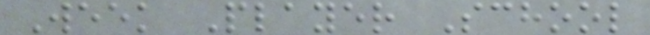Week Player School
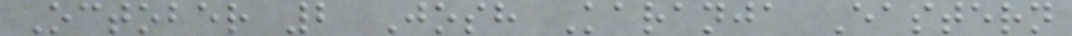October 2 Josh Karanja Eastern
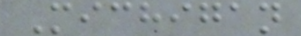Michigan
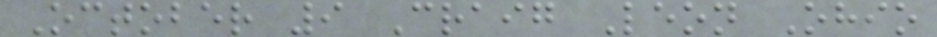October 9 Craig Leon Ohio
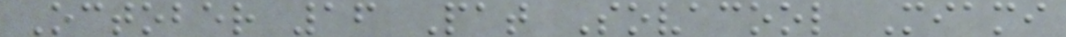October 16 Pat Sovacool Miami
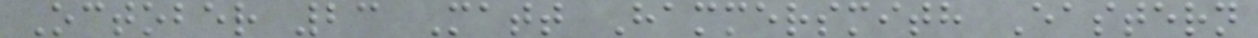October 23 Matt Hammersmith Eastern
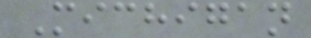Michigan
